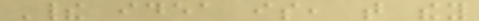Their idea is, that they
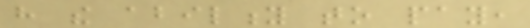have the ability to pay,
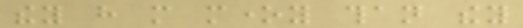they have more money than they
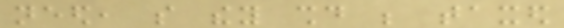need, so they should be taxed
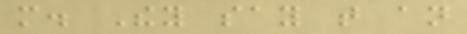more. They say that an
